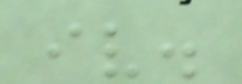iv.
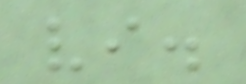vi.
